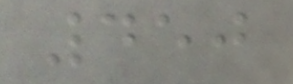450
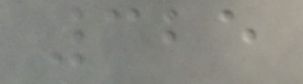325
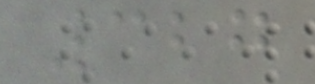327
